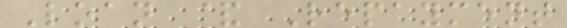Loan & Repayment
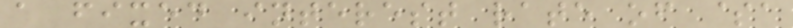a fixed interest rate of $a
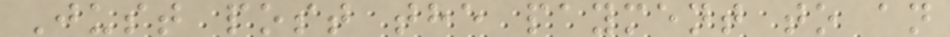Just post the payment to an
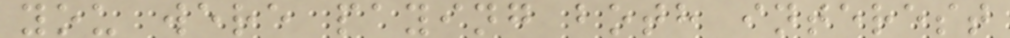you were paying both interest
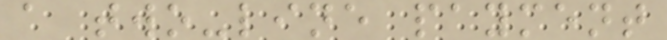a two-line payment
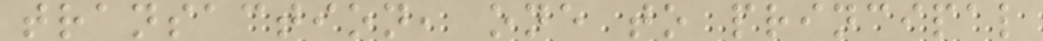transaction, one to principal
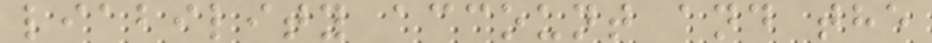liability account and the
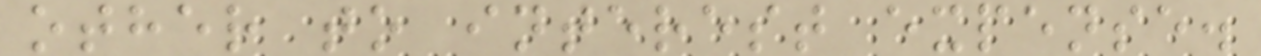other to interest expense.
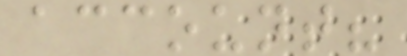account?
